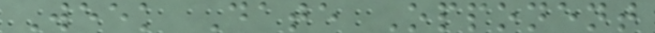Week Date Opponent
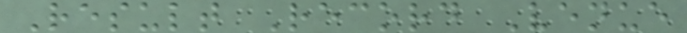Result Record Venue
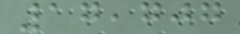17,707
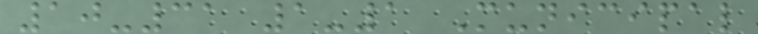10-31 1-1 Municipal
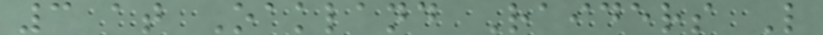3 at Oakland Raiders L
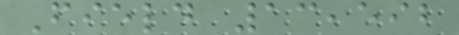Field 13,592
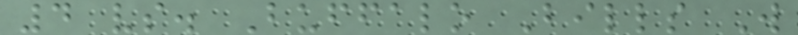4 vs. Buffalo Bills W
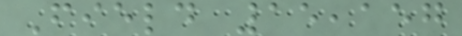Field 15,157
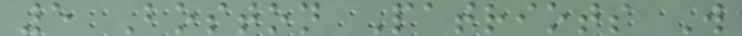5 Boston Patriots W
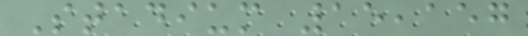Stadium 15,157
